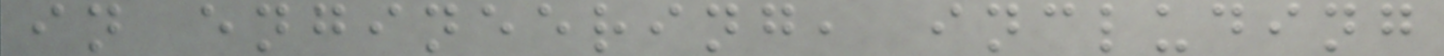in engineering, including
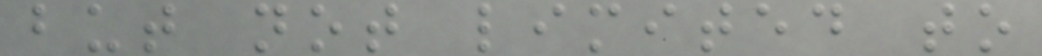but not limited to
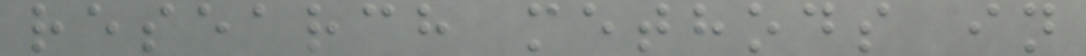research methods in
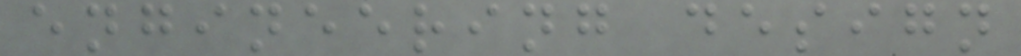engineering design
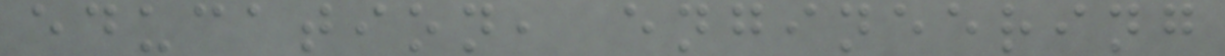education, engineering
